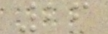26
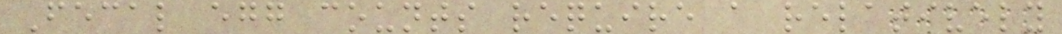Fecal egg counts require a relatively
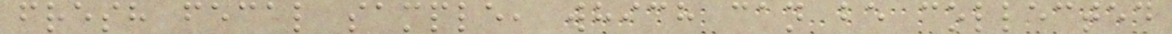fresh fecal sample, which can be collected
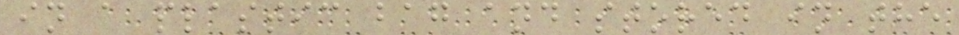in a plastic bag and stored in the
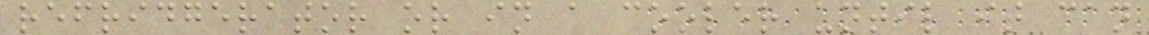refridgerator or in a cooler until it can
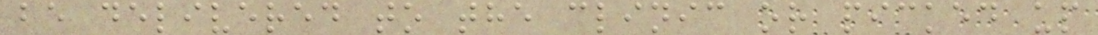be delivered to the clinic or picked up
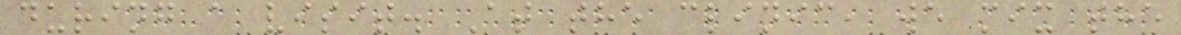during a visit. At the clinic, we mix the
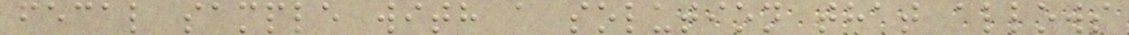fecal sample with a solution that allows
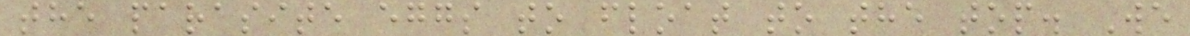the parasite eggs to float to the top. We
